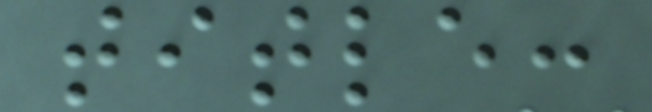title:
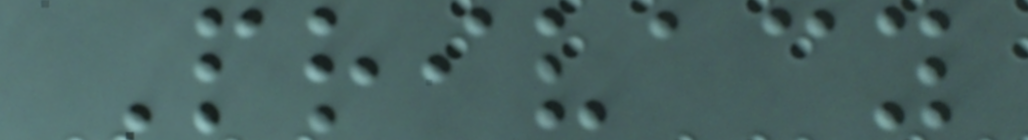Privacy
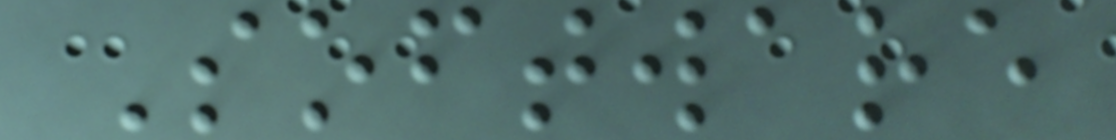Software
